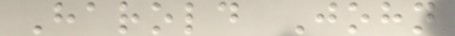Harold John
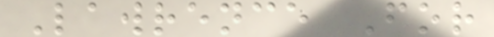Lawrence For
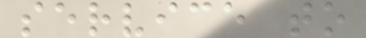service to
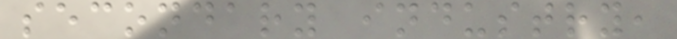secondary industry,
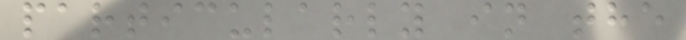particularly in the
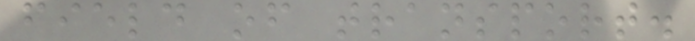field of transport.
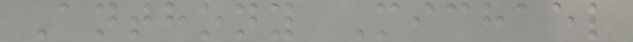Anthony Michael
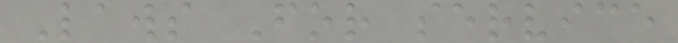Laws For service
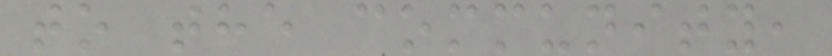to the community,
